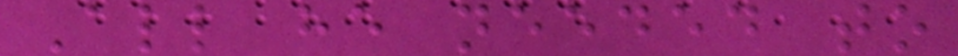All he needed to
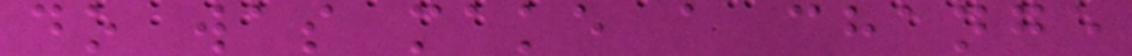do was make a change
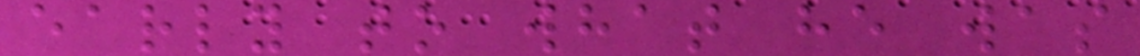early to what he was
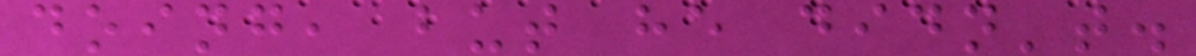doing, but he didn't.
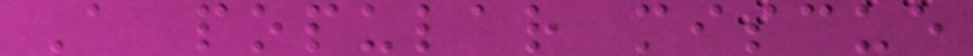A popular miscue
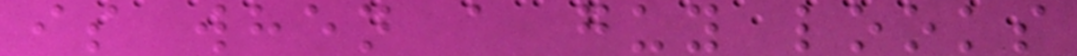is when a guy looks
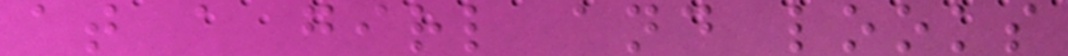at a girl and looks
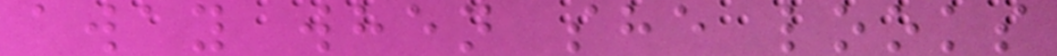away when she looks
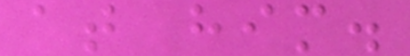at him.
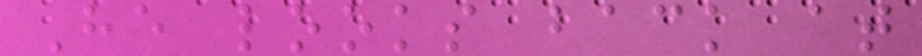He looks back at
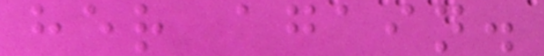her again.
